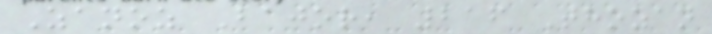Zanoz Bajor, 216 Thozan
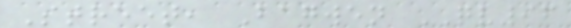Street, Bagwen QV96
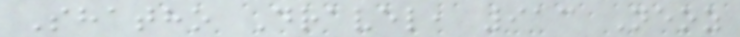Shatho Dravel, 913 Neoz
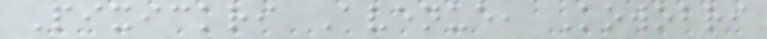Pixickri Avenue, Kowobri
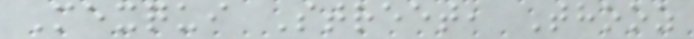Mexqui Street, Thooz
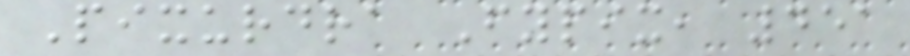Pixurdra Fypix, 451
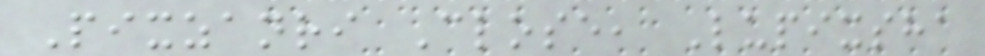Pixzanri Close, Lupixsha
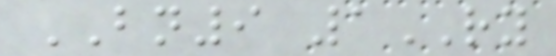BN9 1RY
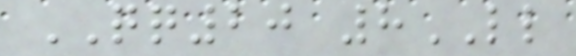QQ20 8LL
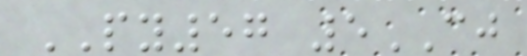PY57 5CJ
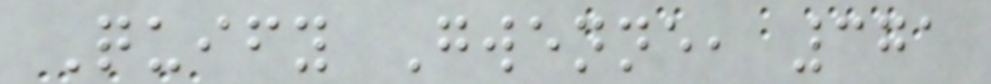Quify Gwenne, 371
